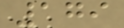179
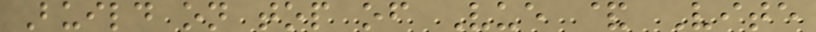Build on top of Vue & Vite
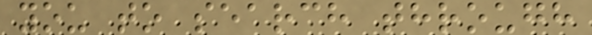you to search through
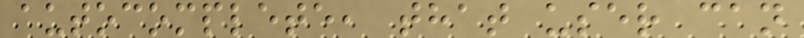autocomplete, that user can
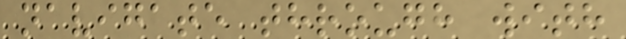navigate through with
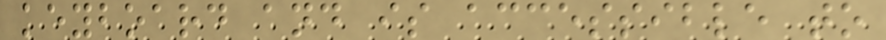keyboard and is accessible to
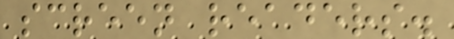screen readers.
